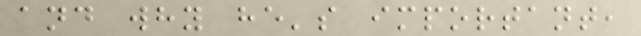and why he's important,
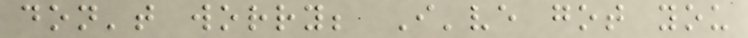don't worry; I've got you
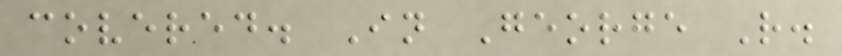covered. In George R.
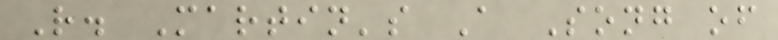R. Martin's A Song of
